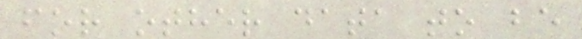for other data to be
